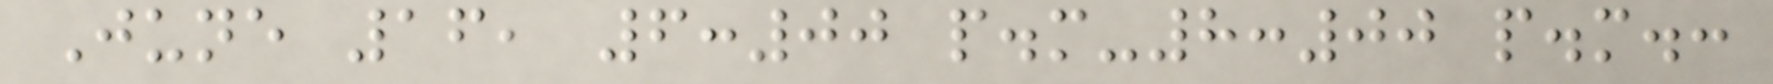June 16, 6:00 p.m-8:00 p.m.:
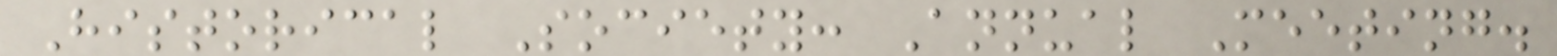Historical Society: Annual Meeting.
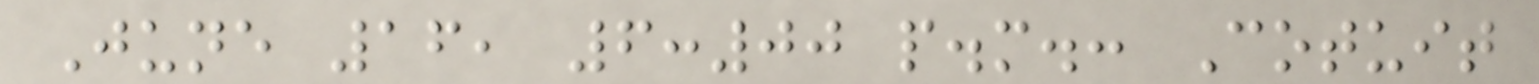June 16, 6:00 p.m.: Cotuit
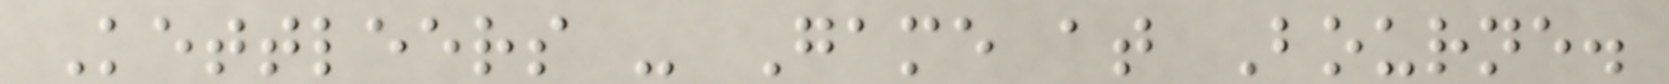Kettleers - Game at Bourne.
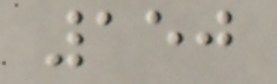150
